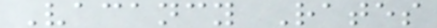Vacancy Rates
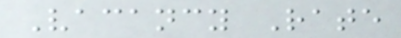Vacancy Rate
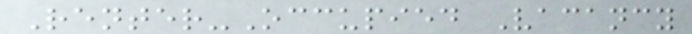Renter-Occupied Vacancy
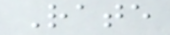Rate
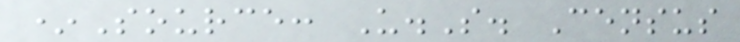*Source: U.S. Census
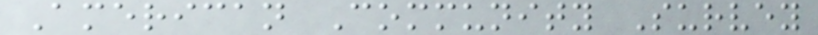American Community Survey
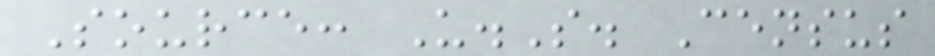Source: U.S. Census
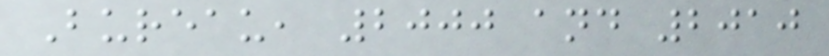Bureau, 2000 and 2010
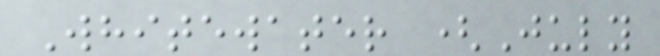Whitewater (July
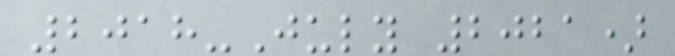2018-July 2021)
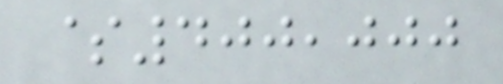$400,000
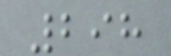298
